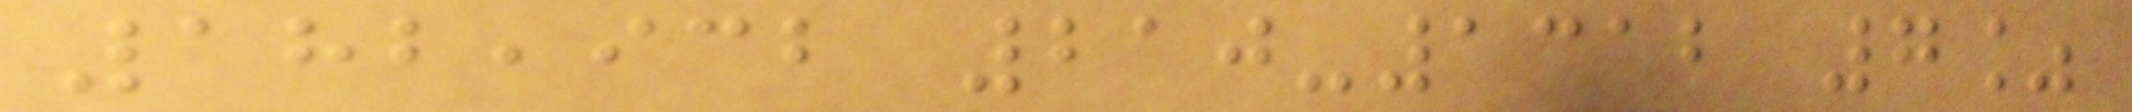182,932 210-1312 7%
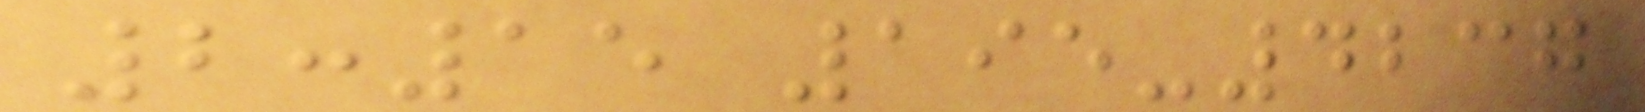2:15 195-4237
